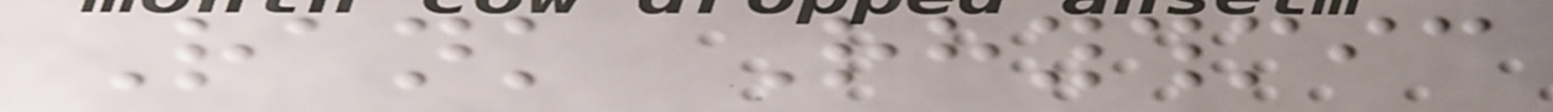Rank Rhythmic
